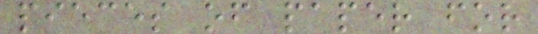pieces of paper for
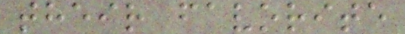their favorite
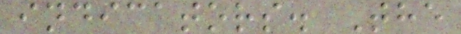indicators. The
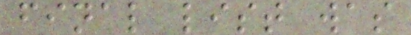final list was
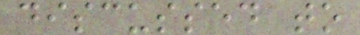discussed to
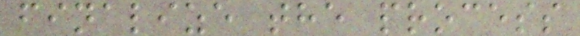finalize the process
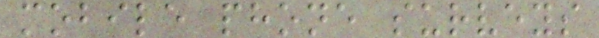mobile phone surveys
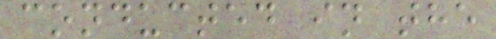conducted in the
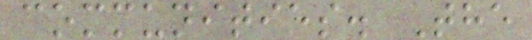communities. The
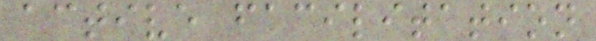active facilitation
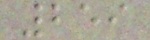259
